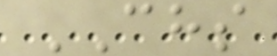CHS
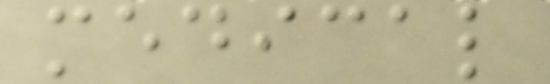medical
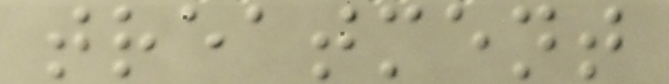treatment
